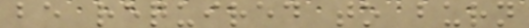be required to burn
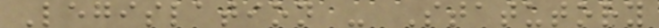Legislation - Statutory
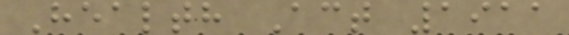Health Act 1911
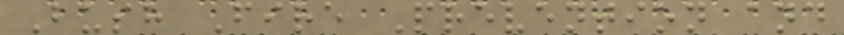Bush Fire Prevention and
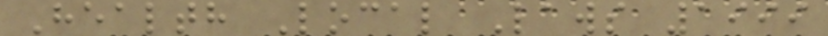Health Local Laws 1999
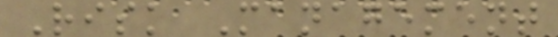Risk Management
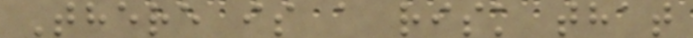There is a risk that
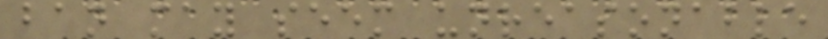ban may seem unreasonable
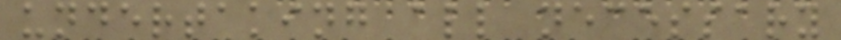undertaking all necessary
